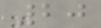20
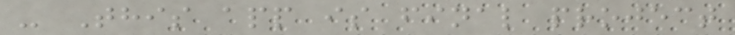- This app is final project
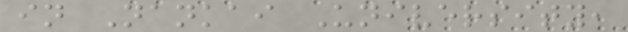in Nankai University,
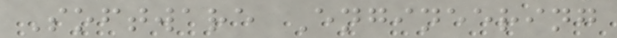Software Engineering
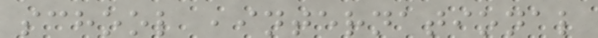school ,international
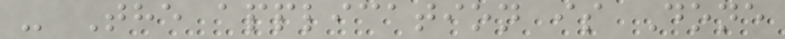- The application is Done
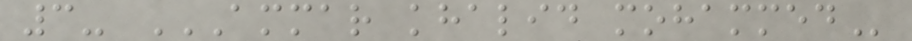3- AMMAR KHALID MOHAMMED
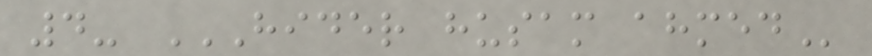4- HIDER HUSAM AHMED
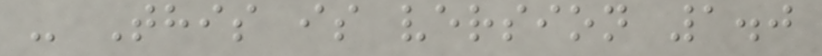- This is version 1.0
